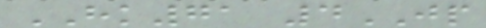HK71 4JP
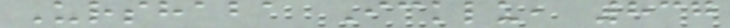Urshaba Icklu, 837
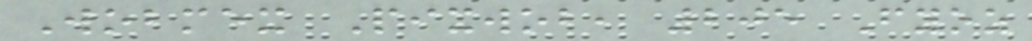Wobmex Pixwob, 205 Fyoz
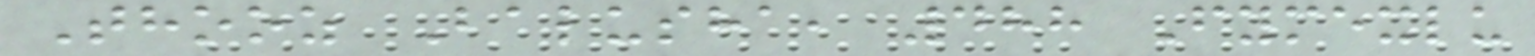Thooz Balusha, 488 Fymexlu
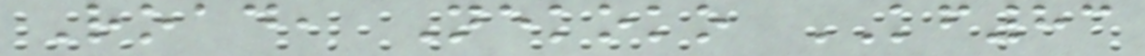Road, Nekoko KF83
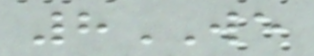8WE
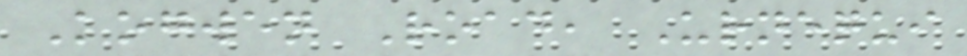Kogwen Road, Urnequi
